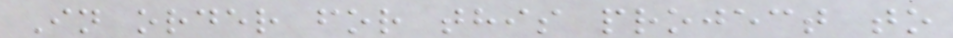In order for this project to
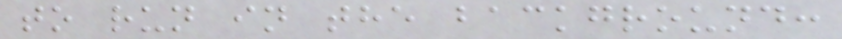to run in the background:
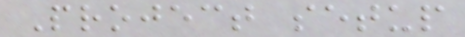Project setup
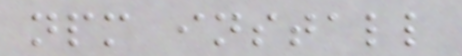npm install
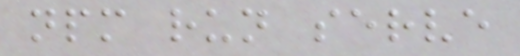npm run serve
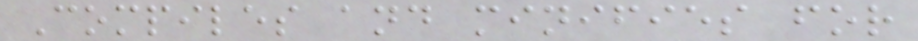Compiles and minifies for
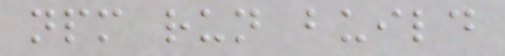npm run build
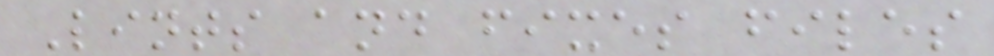Lints and fixes files
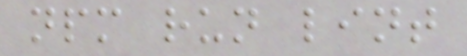npm run lint
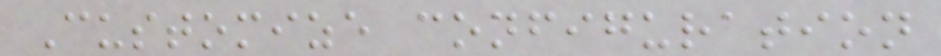Customize configuration
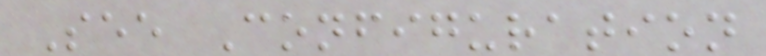See Configuration
